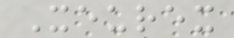Xeurex
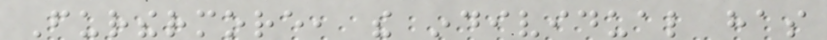Furthermore, the individual has
